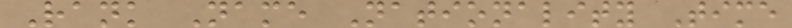Rank Name Nationality Time
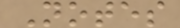Notes
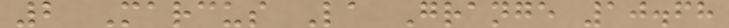2 Marcus La Grange 10.68
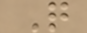Q
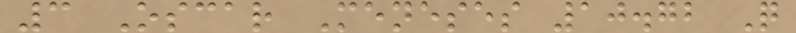3 Oscar Meneses 10.72 Q
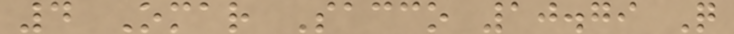4 Omar Sacco 10.79 Q
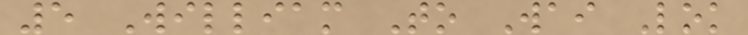5 William To Wai Lok
